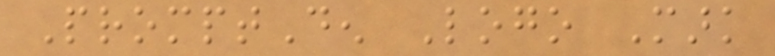PromptDen Logo Mark
